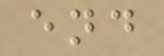end
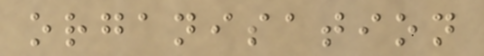organisation
